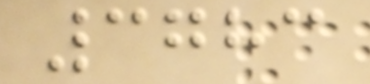3783
